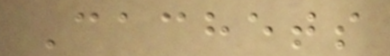Cachets
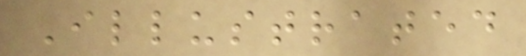Illustrated
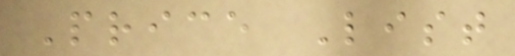Price List
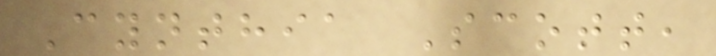Cynthia Scott,
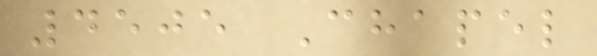4505 Chapel
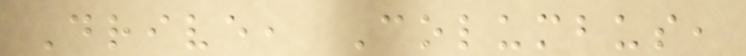Drive, Columbus,
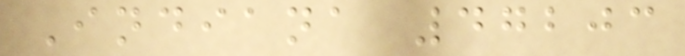Indiana 47203
